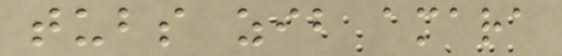tubs zib amara
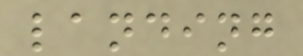landing
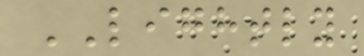LIGHTLY
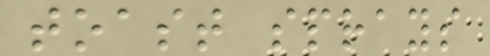toast sprays
